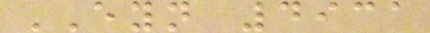EYN 4931
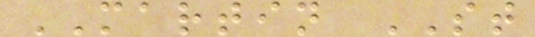MARTIN ST
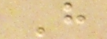H
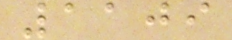1109
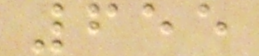655
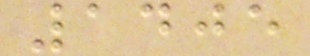1405
